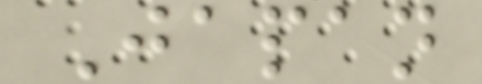Japan
